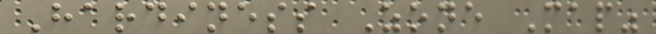Hardiness Zone Map"
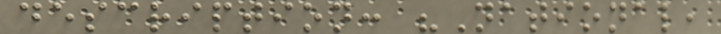description: "National,
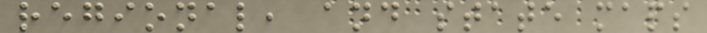regional, and state maps
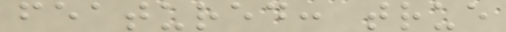featured: true
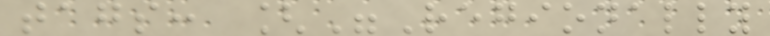tags: ["Regionally
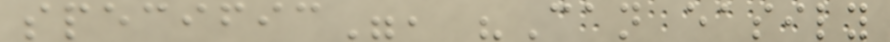specific", "Can easily
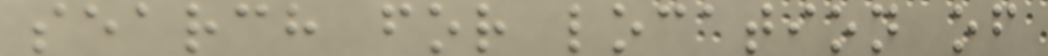search for location of
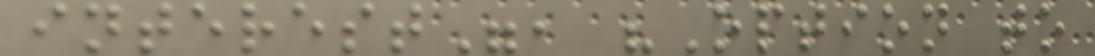interest", "Option to
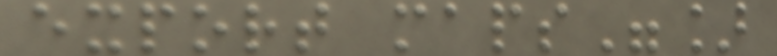export maps"]
